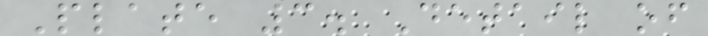Plate 3. Detail of
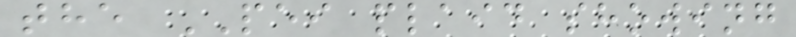the PEI plaid showing
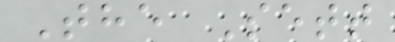The Sett
